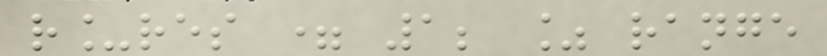r_res = 1; % range
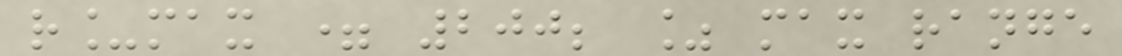r_max = 200; % max range
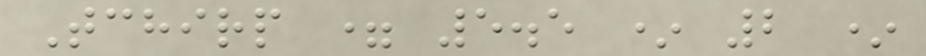Tchirp = 5.5 * 2 *
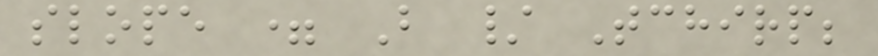slope = B / Tchirp;
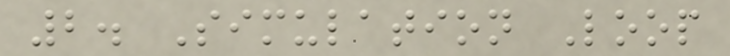2. Simulation Loop
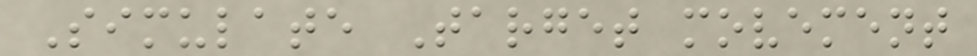Simulate Target movement
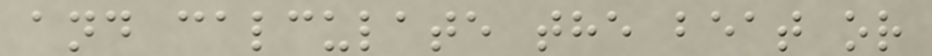and calculate the beat or
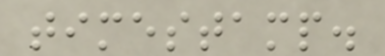timestamp.
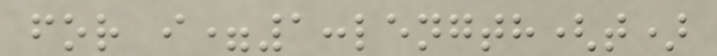for i=1:length(t)
